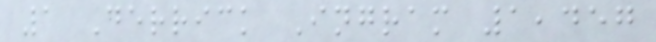1 Derrick Ingram 1,457
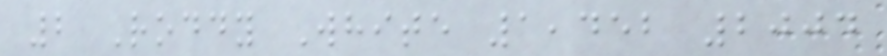2 Roddy White 1,452 2004
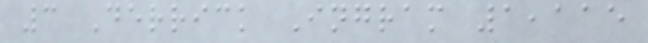3 Derrick Ingram 1,115
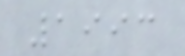1993
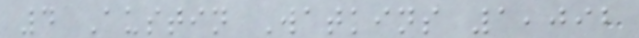4 Austin Watkins 1,092
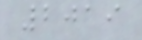2019
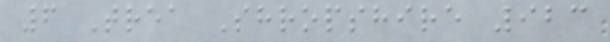6 Trea Shropshire 923
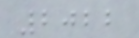2022
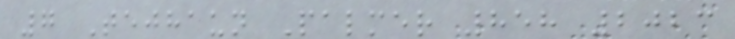7 Tejhaun Palmer 858 2023
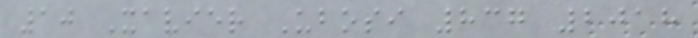10 Xavier Ubosi 837 2018
